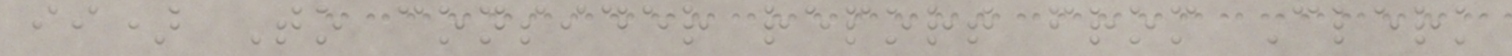ii) To consider report from Clerk
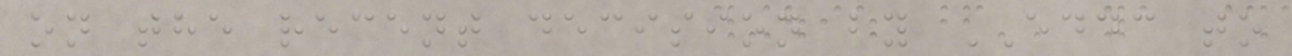on the recent decision by EDDC to
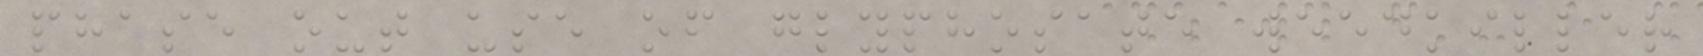phase out use of glyphosate weedkiller
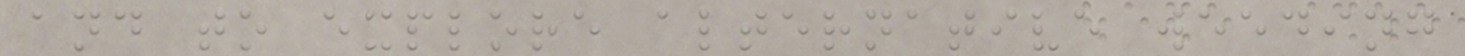and to explore alternative weeding
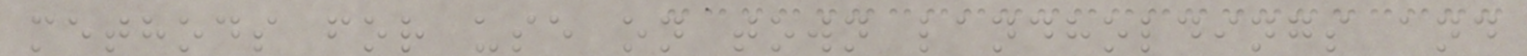methods for use on town landholdings and
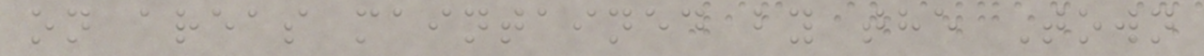on areas maintained by the Town
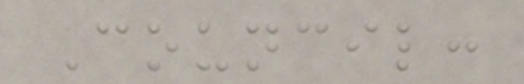Council:
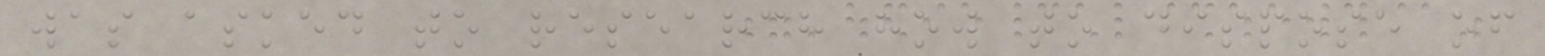was asked to research how to dispose of
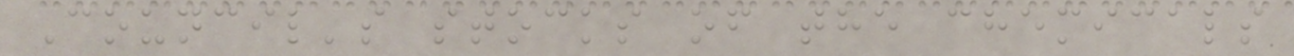Council's stocks of the chemicals
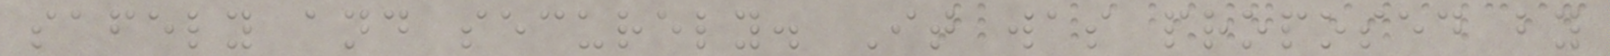safely and securely. It was proposed by
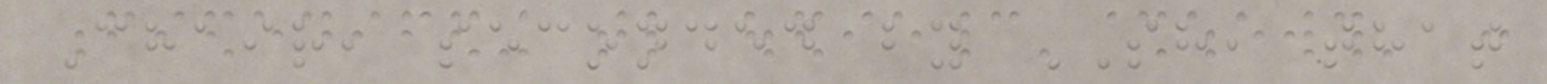Chair, seconded by SH, that
